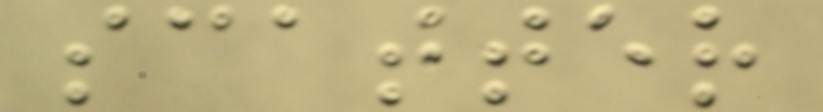scatter
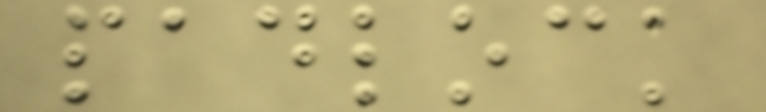padlock
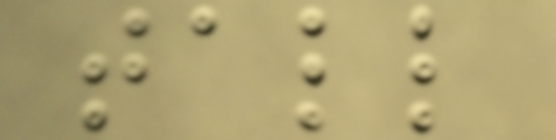tall
